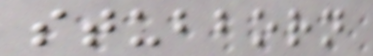stubborn
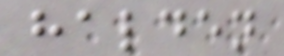halden
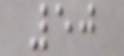50
